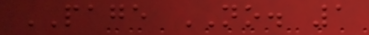PAGE NO. 1
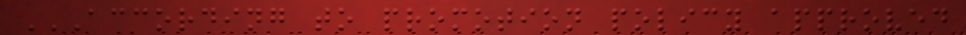ACCORDING TO PROMOTION POLICY APPROVED
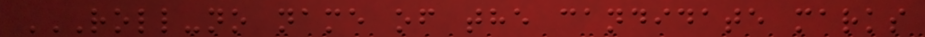ROLL-NO NAME OF THE CANDIDATE MARKS
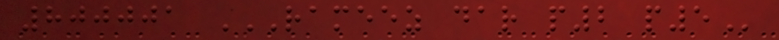800001 RAMEEZ DAR P2 P5
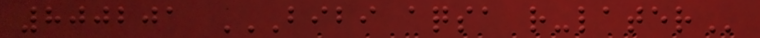800201 BIBI AQSA R-LATER
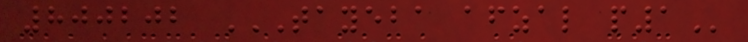800202 TAYEBA AFZAL P1
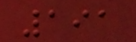191
